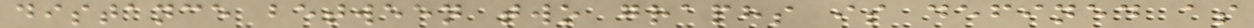distance between two graphs is defined as
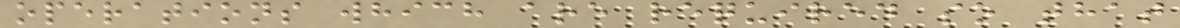operations which are required so that
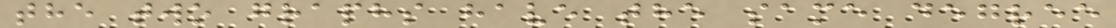the two graphs have the same degree
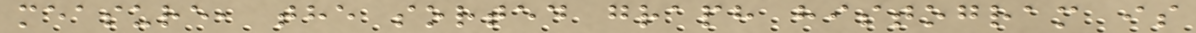measure, the sorted graph histogram is
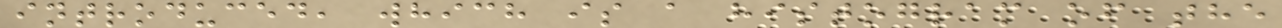introduced, which is a histogram of the
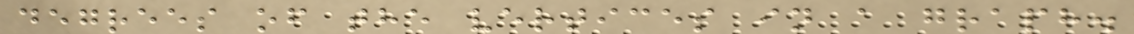degrees of the vertices in a graph.
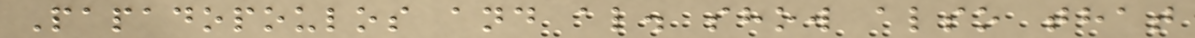Papadopoulos and al. show also that
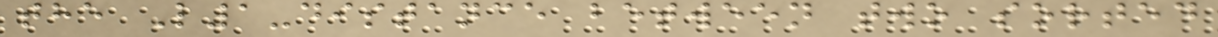the L1-distance between two sorted
